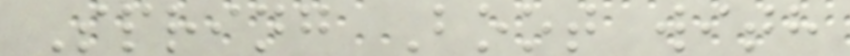Spring Boot with
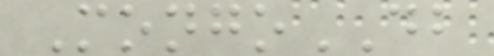MongoDB
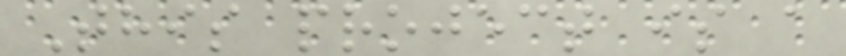This project is a
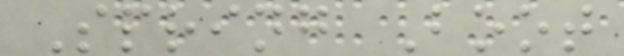Spring Boot
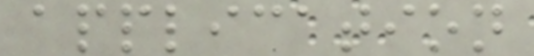application
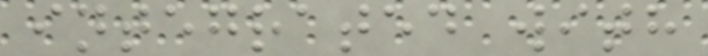integrated with
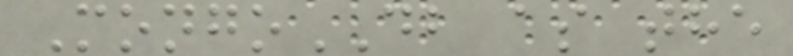MongoDB as the
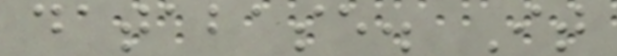database. It
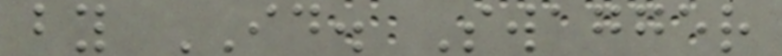by ID. Swagger
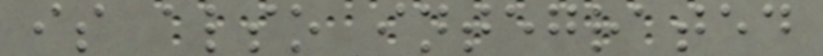is also integrated
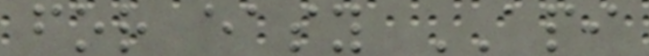for easy API
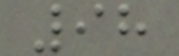98
